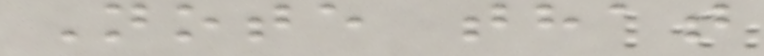Note that
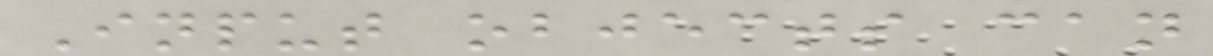Input objects can
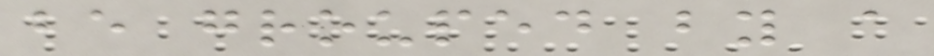be grouped by a
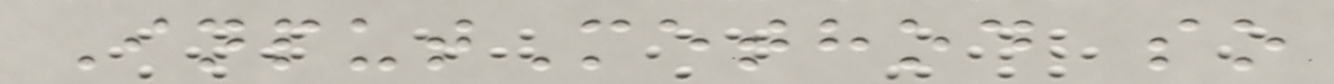InputMethod so
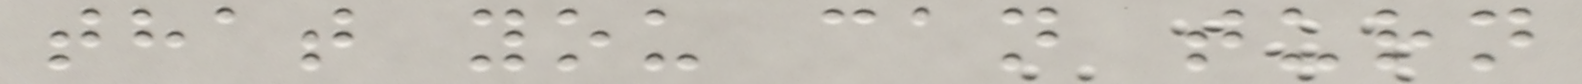that you can turn
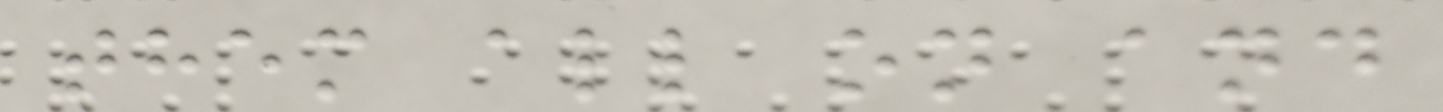them all on and
